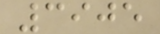3905
